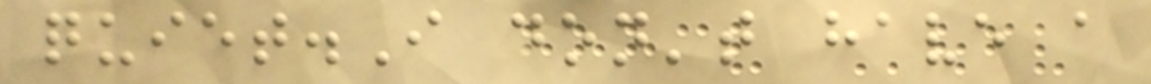quiet.I don't have a
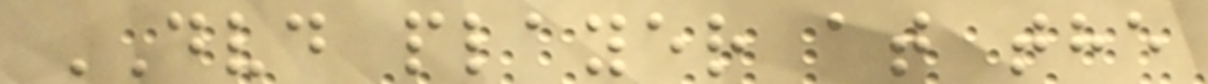DVD player at the
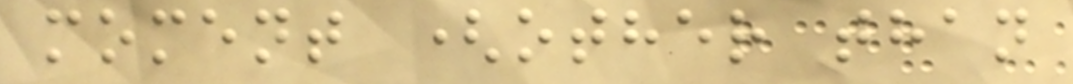moment (other than
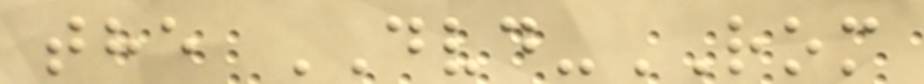the DVD-ROM
